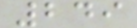249
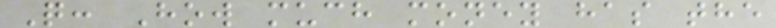Q: How much money has the
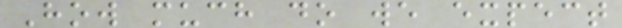How much do we expect
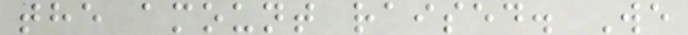the amount raised. We
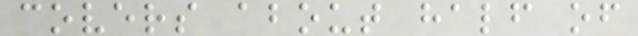covers about half of
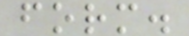form.
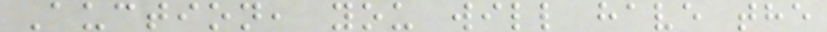Auction, you will have the
